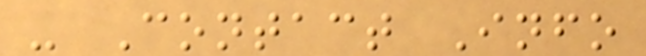- Contact Info
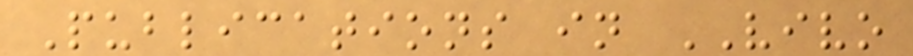Publications in VIVO
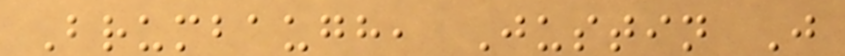Brumbaugh, Justin J
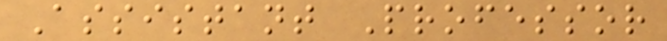Assistant Professor
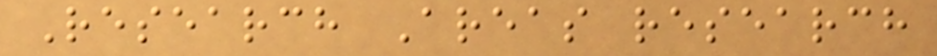Research Areas research
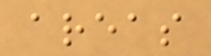areas
